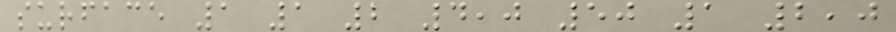surface 1 1 2 4,0 50 1 2,0
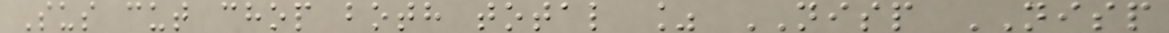Sus cut chop both total % NISP NISP
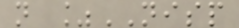n %NISP
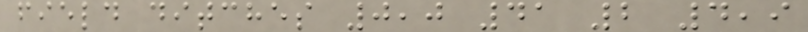field ditches 0,0 41 2 4,9
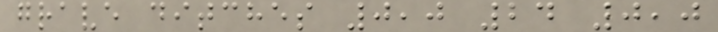grave ditches 0,0 24 0,0
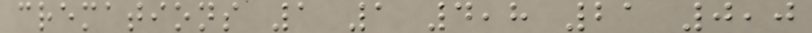cremations 1 1 4,8 21 0,0
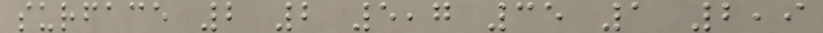surface 2 2 5,7 35 1 2,9
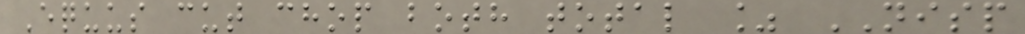Equus cut chop both total % NISP
